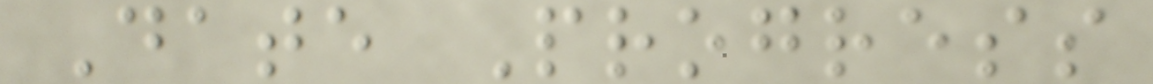Date Progress
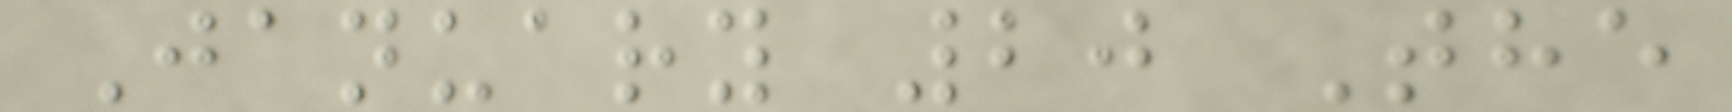January 20 The
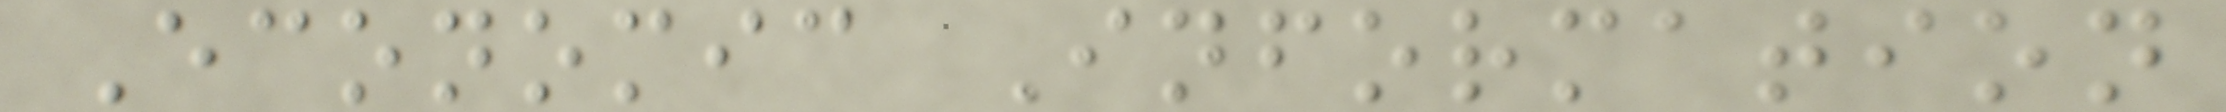Economic Information
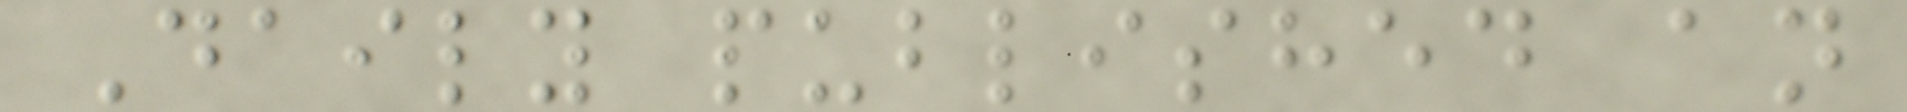Daily published an
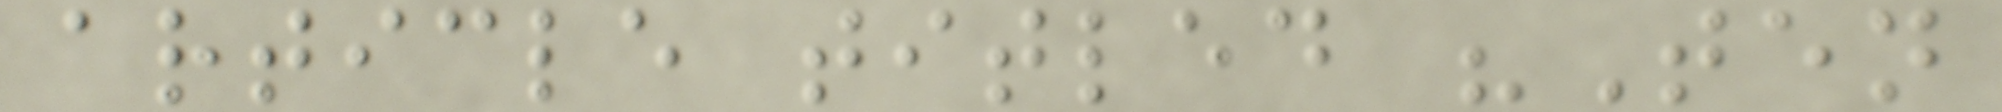article titled "Ten
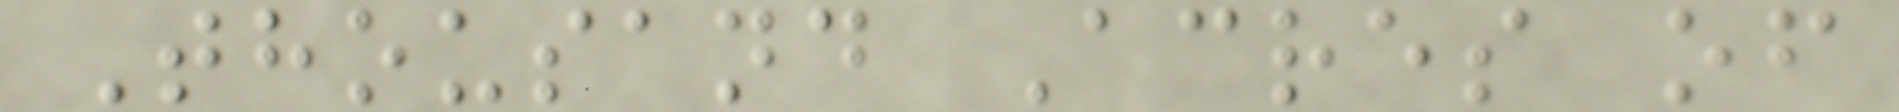Thousand Acres of
